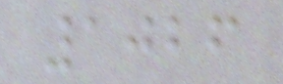1026
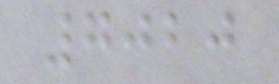7020
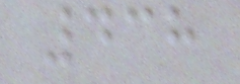438
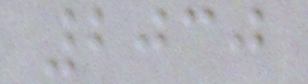2030
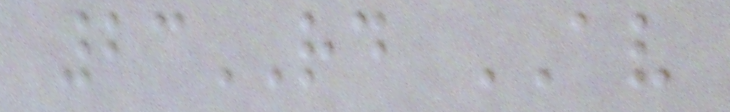23RD AV
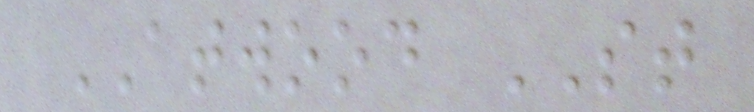ATWOOD ST
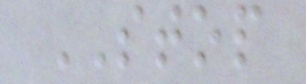STOP
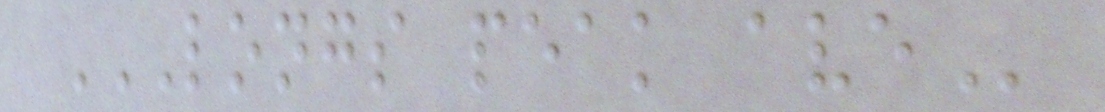LONGS PEAK AVE
